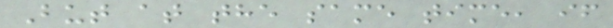But at the same time, if
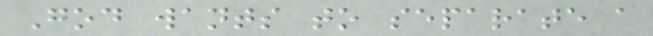God wants to separate a
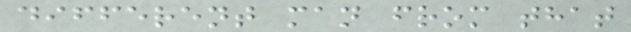different man from that
